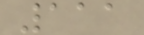111
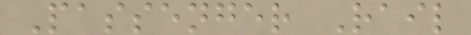Passenger Rail
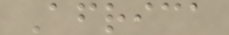Africa
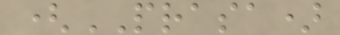(PRASA)
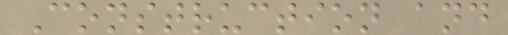Construction and
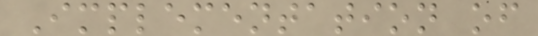Implementation of
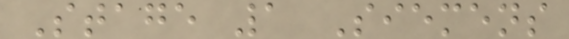Stage 1 Siemens
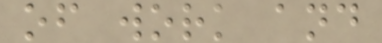of work and
